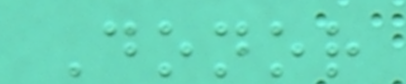Donor
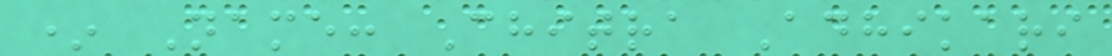* Name: Chitra Adhikari
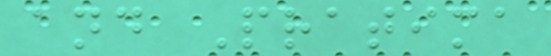and Pratima
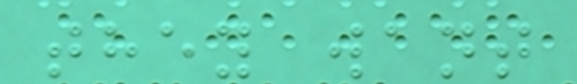they want
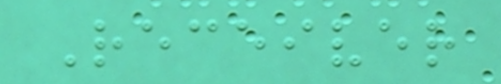Receiver
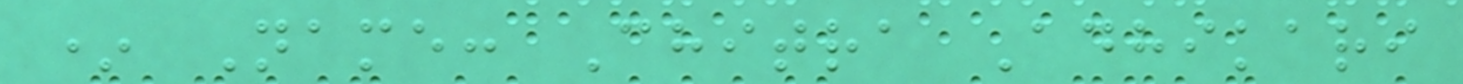* Name: Chitra Adhikari
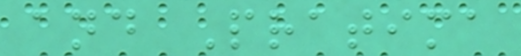and Pratima
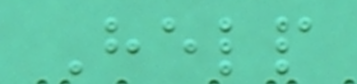Help
